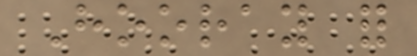Hooray for
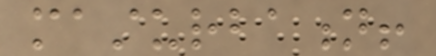masturbation!
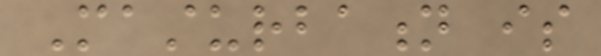Masturbation is
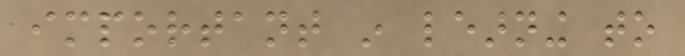important in learning to
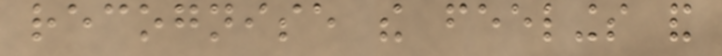recognise the feelings and
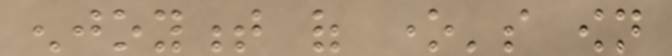enjoyment of one's own
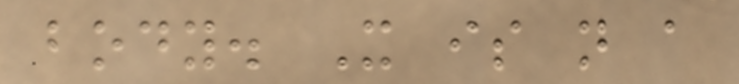body. It is not a
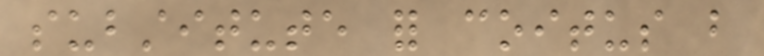substitute for coitus but
